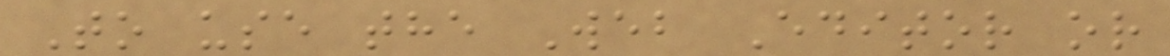To use the Web Editor or
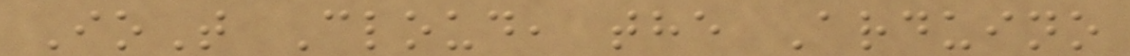IoT Cloud, the Arduino
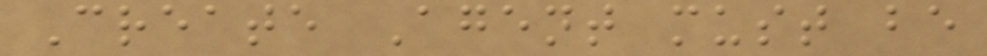Create Agent must be
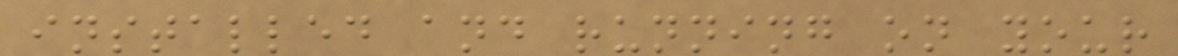installed and running on your
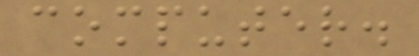computer.
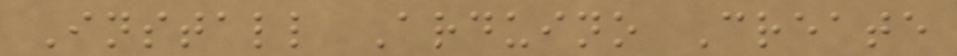Install Arduino Create
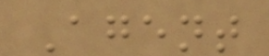Agent
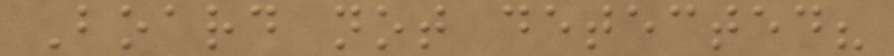Board not detected?
